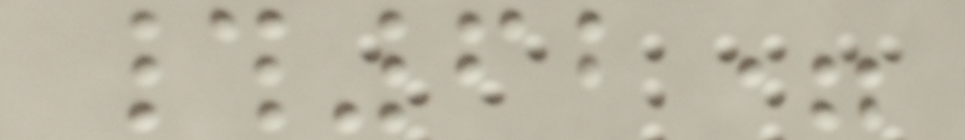#62=
